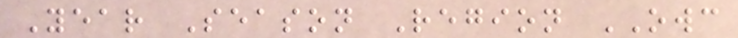Year Season Region OWC
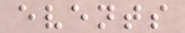events
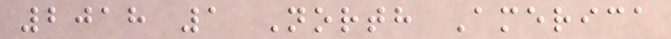2018 1 North America
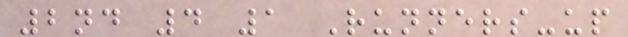2nd 4 1 Runners-up
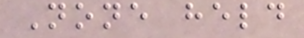None held
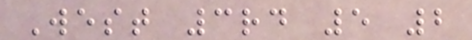West 3rd 5 2
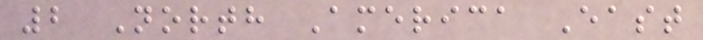2 North America East
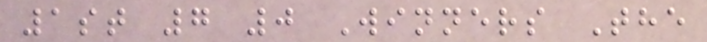1st 7 0 Winners The
